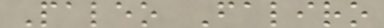Paleo Faliro
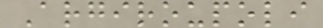Argiroupoli
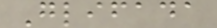Glifada
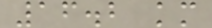16.2 km
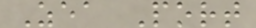Zea Port
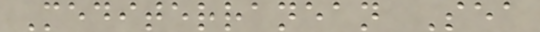Mediterranean Sea
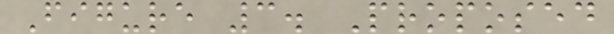Figure 3. Proposed
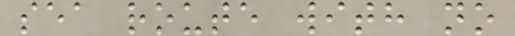sea route with no
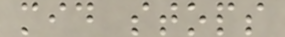mid stops
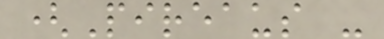(Pireaus -
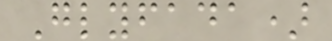Glyfada)
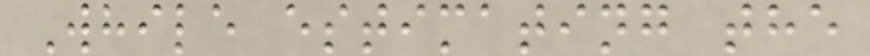While estimating the
